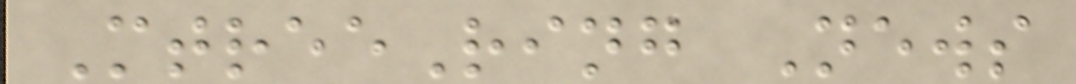MtreeRing News
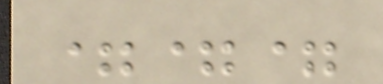===
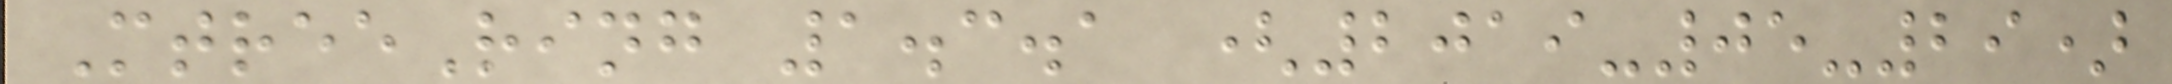MtreeRing 1.3.1 (2019-05-29)
